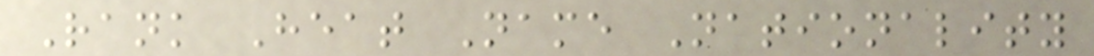Rank Heat Name Nationality
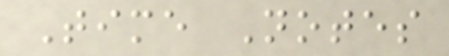Time Notes
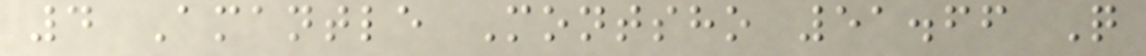4 Amantle Montsho 51.66 Q
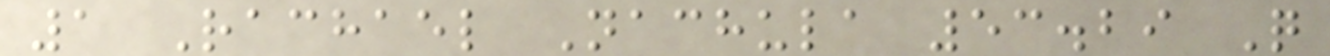1 Rachael Nachula 53.29 Q
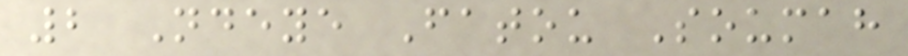2 Ndeye Fatou Soumah
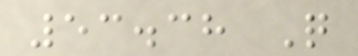53.38 Q
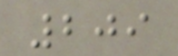209
